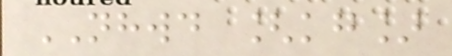NHWD [kg]
